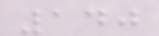140
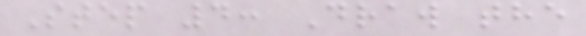Step 4: Draw the
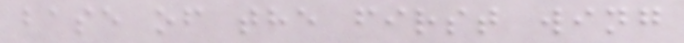base of the first wing
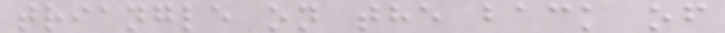triangle on the back of
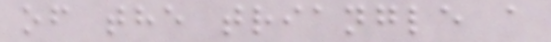of the triangle a
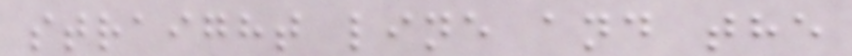straight line and the
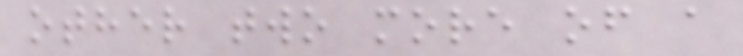other two more of a
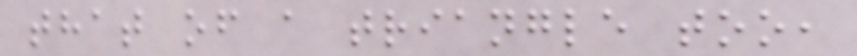that of a triangle too,
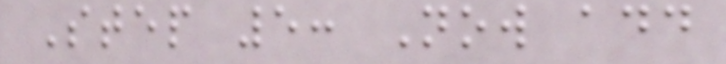Step 5: Now add
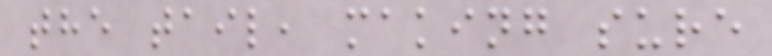the tail, making sure
